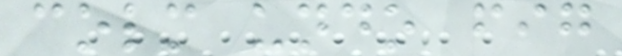colm undo fig
